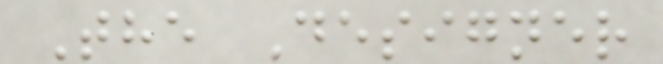The Designer
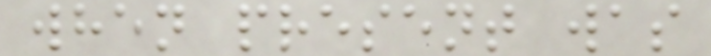when present was
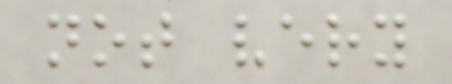not very
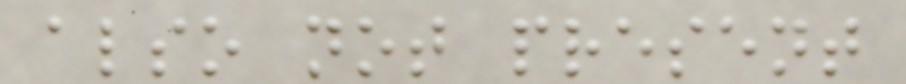also not present
